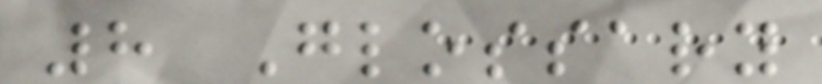8 Glossary
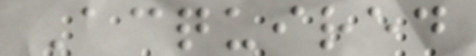Acquired
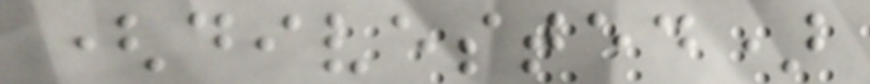(divested)
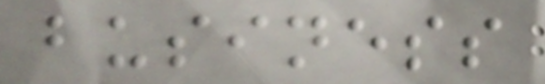business
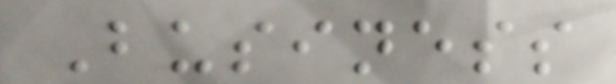Business
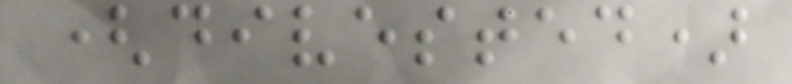(divested)
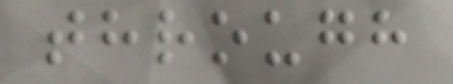through
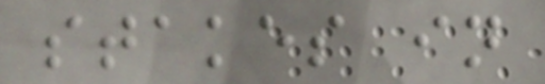stakes in
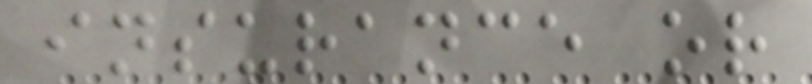insurance or
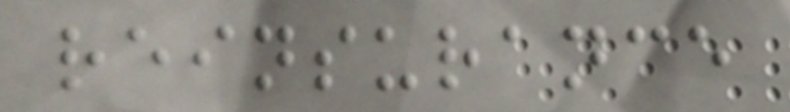reinsurance
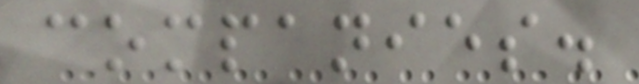companies.
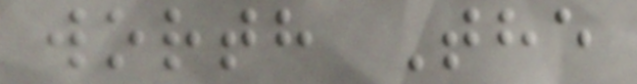worth The
